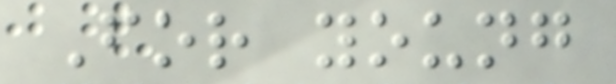For young
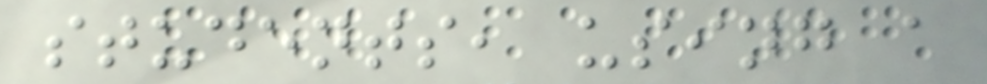students, using a
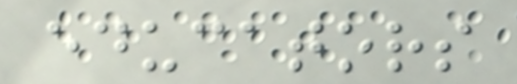educators
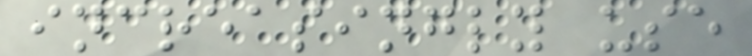increasingly use
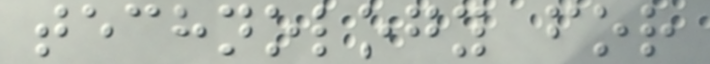technology for
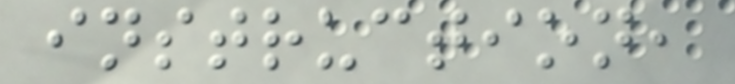instruction,
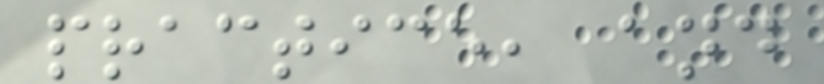practice, and
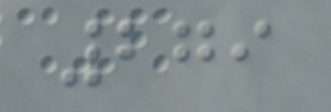279
